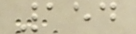154
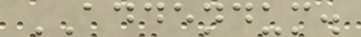ADDENDUM.
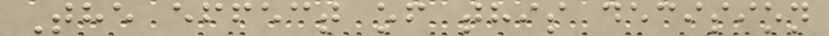The effect of this decision
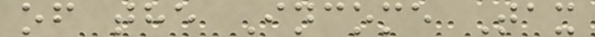of the Income Tax
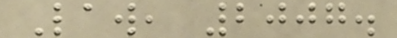Law, 2007.
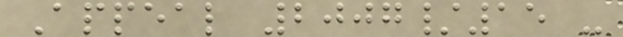Appeal 2007/15 -
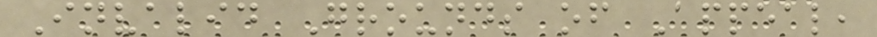Invalid Grounds of Appeal,
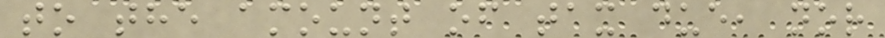to the amount of tax due, nor
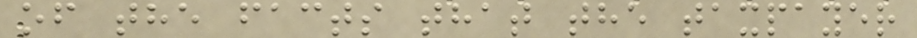of the facts that the taxpayer
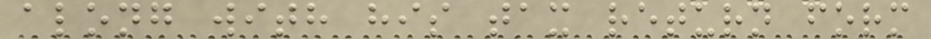along with his tax return form
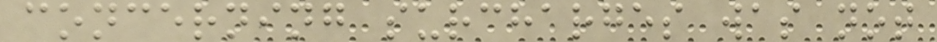concerning surcharges was not
